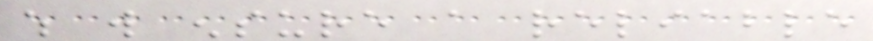which will ensure a reliable
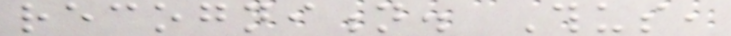recognition. Thus,
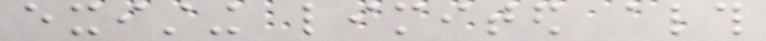existing limited although
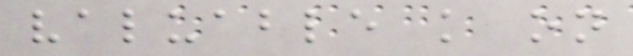valuable knowledge on
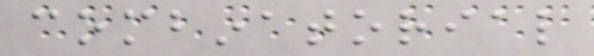combinatorial
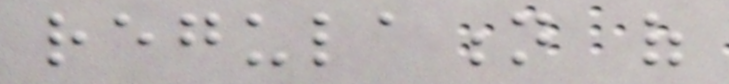regulation of
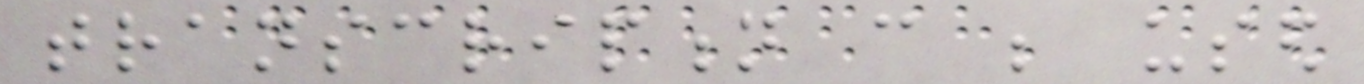transcription can be used
